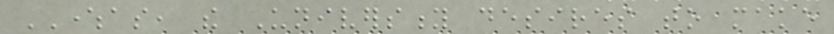WHEREAS, the University desires to make
